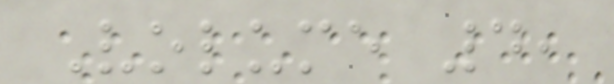Volume 4,
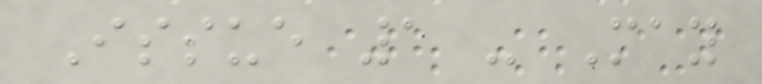Issue 1 - May
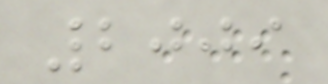2009
